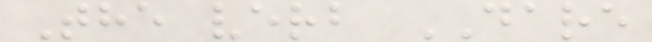The verb DARE
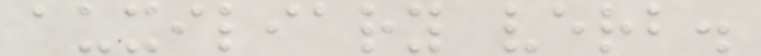auxiliary verb.
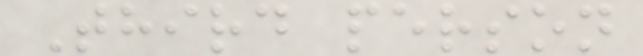Third person
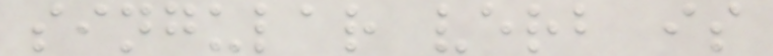singular verb is
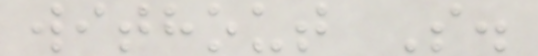without S.
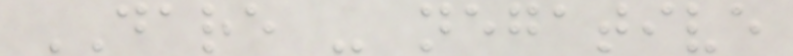DARE - negative
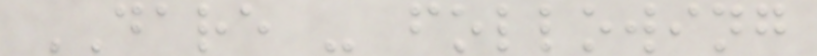DARE - following
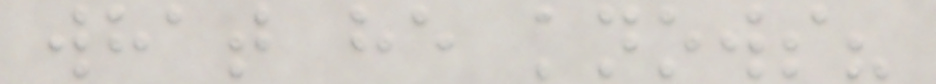what he knows?
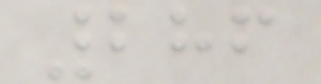286
